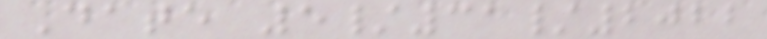Date 5/31/2022
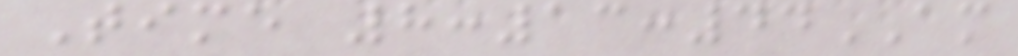Time 8:13:44AM
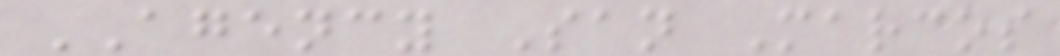AGENCY San Marcos
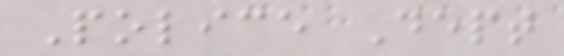Police Dept
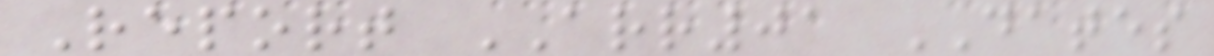Report ARR01 DATES
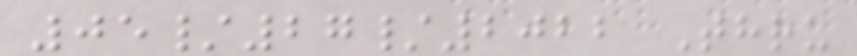05/27/2022 Thru
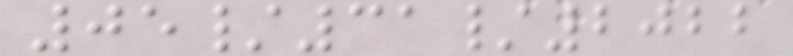05/31/2022
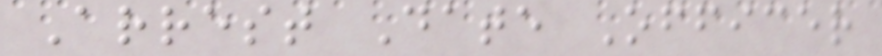Arrest Date Officer
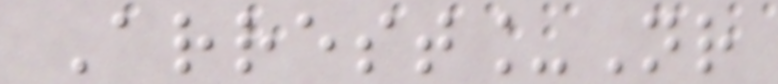Arrest_Nr
